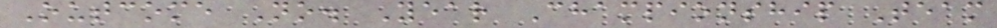Outcome No. Year Championship Team
